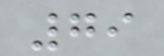79
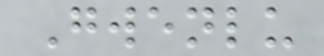Gwenlu
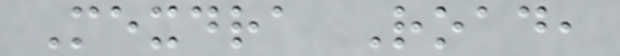Mexdra Road,
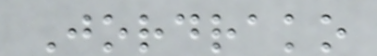Jordrako
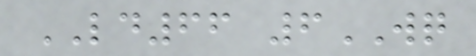LD66 6WQ
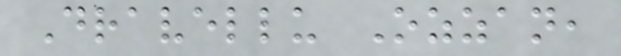Dravellu Ozzan,
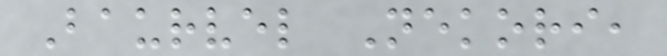Baurvel Nekori,
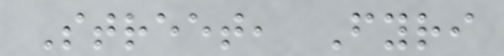Street, Fyri
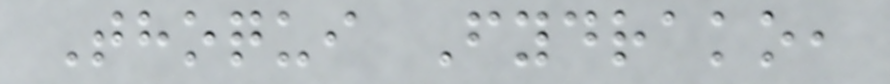Thoqui Fydrako,
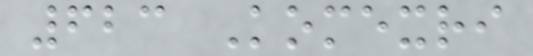623 Komexri
